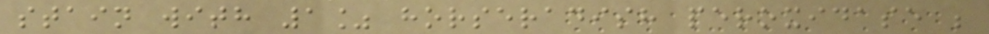stain with 1% horseradish peroxidase ;
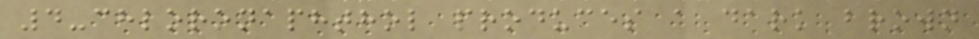4-chloronaphthol produces a dark brown
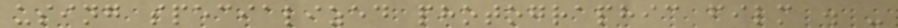using specialized photographic film . -
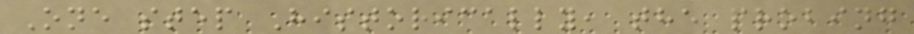One step Historically, the probing
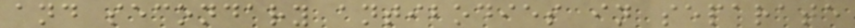and secondary antibodies in separate
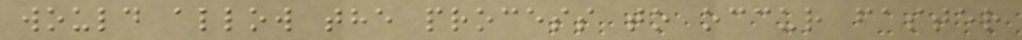would allow the process to occur faster
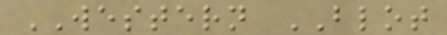WESTERN BLOT
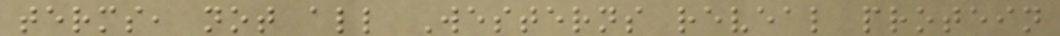terms, not all Westerns reveal protein
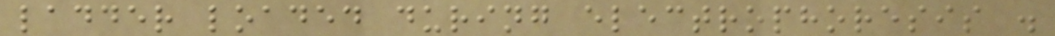ladder loaded during electrophoresis .
